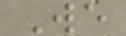We
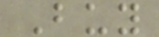Buy
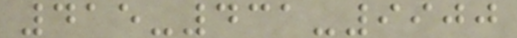415-431-9900
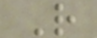R
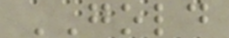GOLD
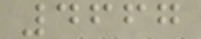4667
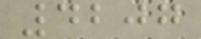4207
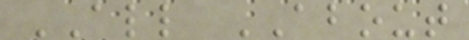ALL ABOUT
